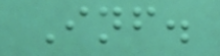Inf.
